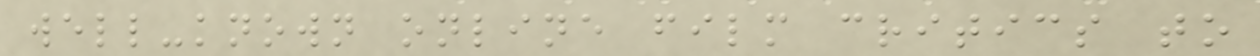well-known online film critics to
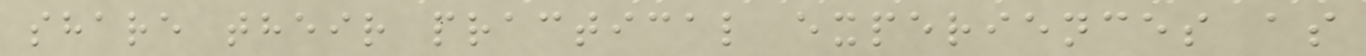share their practical experiences as
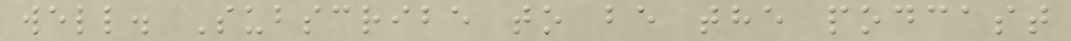well. Subscribe to be the podcast
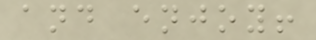and enjoy!
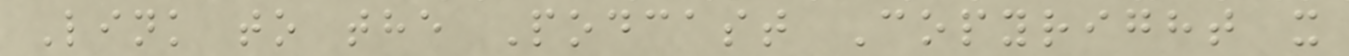Link to the Podcast Copyright x
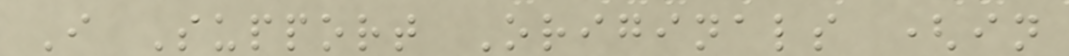I Support Originals (in
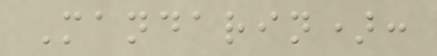Mandarin):
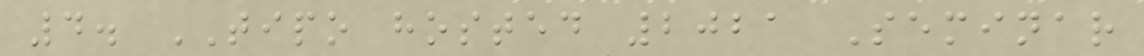4. TIPO hosted 2021 Seminar
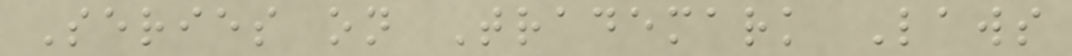Series on Trademark Laws
